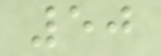50
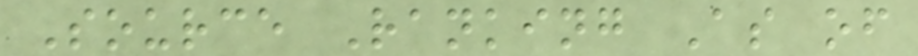Source Ranking As of
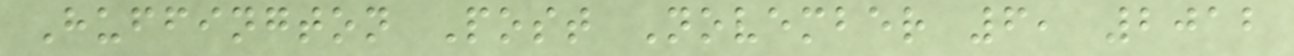Huffington Post November 6, 2012
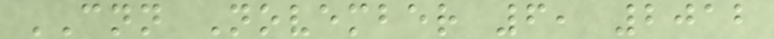CNN November 6, 2012
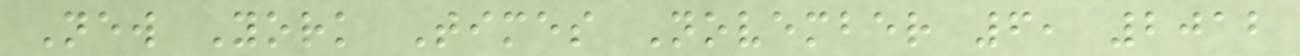New York Times November 6, 2012
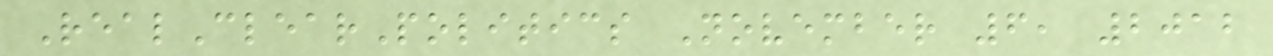RealClearPolitics November 6, 2012
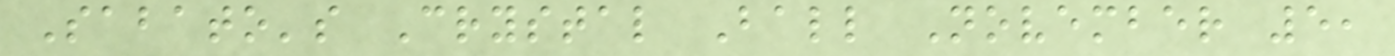Sabato's Crystal Ball November 5,
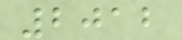2012
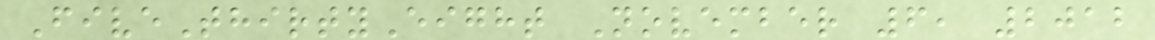FiveThirtyEight November 6, 2012
